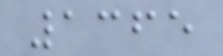1365
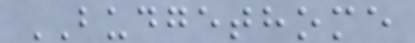BUDGETHOME
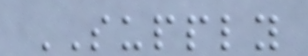SUPPLY
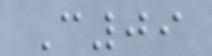C09
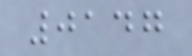0147
